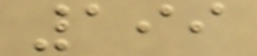199
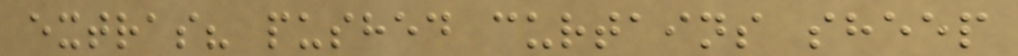extras? pushed curtains sheep
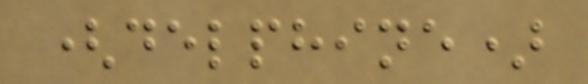(delphine)
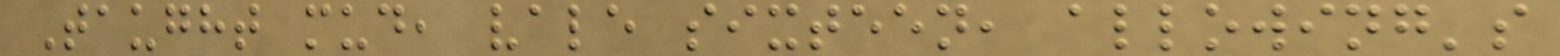Taught mud, vale sixteen, allowing's
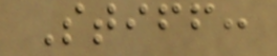Stiff:
